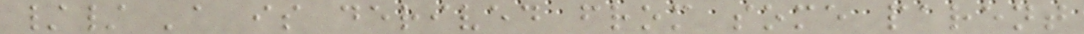// 'a is derived from some parent
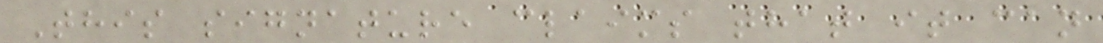This signature claims that it can
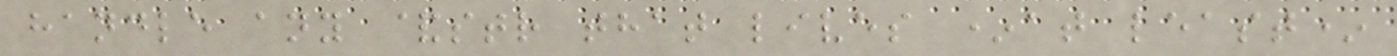handle any &str that lives *at least*
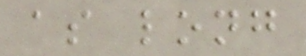as long
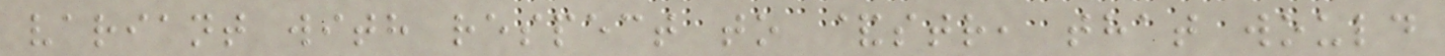variant with respect to &str, that would
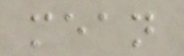mean
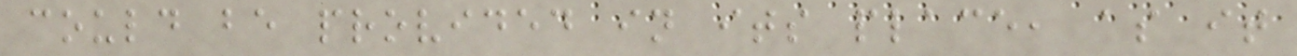could be provided in its place, as it
